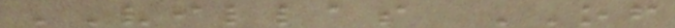VILLAS OF
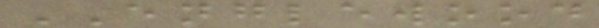ENGLEWOOD
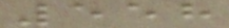558
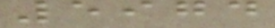5974
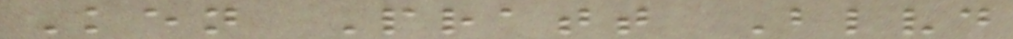Ken Pratt Blvd
